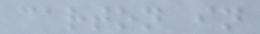carton in
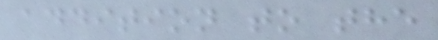addition to the
